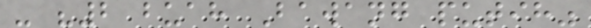- "2 buah Bawang putih"
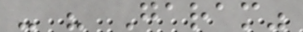- " Garam"
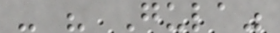- " Gula"
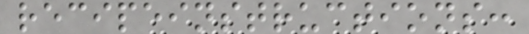recipeinstructions:
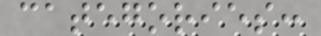categories:
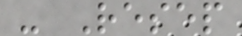- Resep
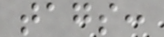tags:
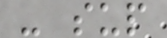- sup
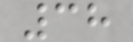38
